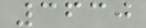3630
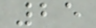25
